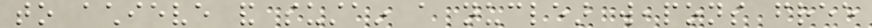to achieve and sustain a nuclear weapons free
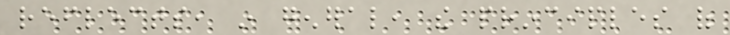reflects, in general, the principles of
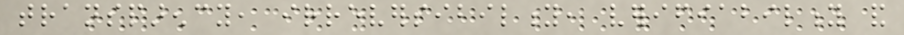transparency, irreversibility, verifiability and
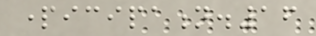participation.16
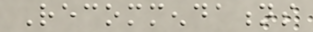Recommendations
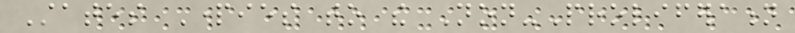States Parties to the Non-Proliferation
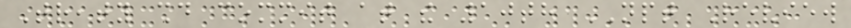Treaty should commit at the 10th NPT Review
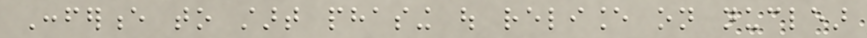Conference to start phasing out reliance on nuclear
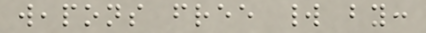weapons free world by:
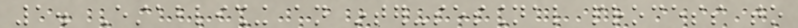1. Establishing an inter-sessional process to
